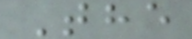The
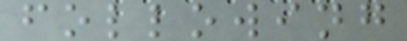following
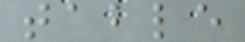table
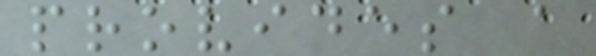provides a
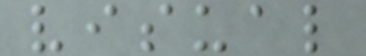visual
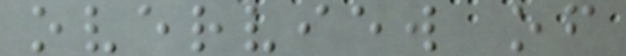overview of
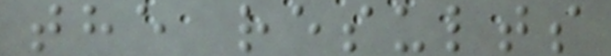the results
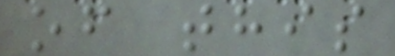of this
